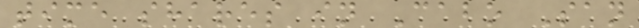time shares in Cabo San
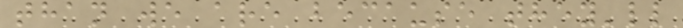than we are because they'll
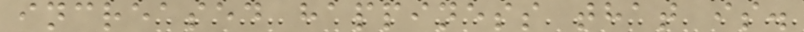increased happiness that is.
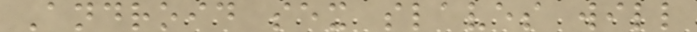Android sex slaves will
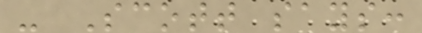- Scott says:
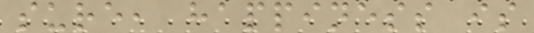sure, happiness is
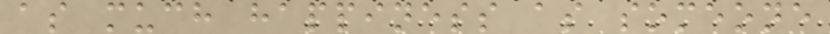as much happiness as someone
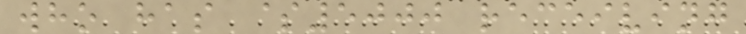who has $5000 receiving
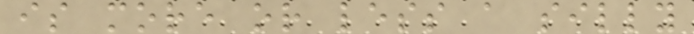is more or less a silly
